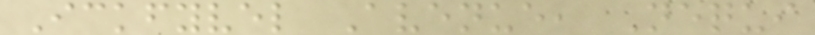Ickfyvel Avenue, Nequi
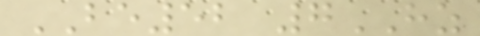BE52 7HZ
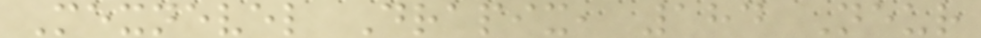Mexnevel Drapix, 184 Neur
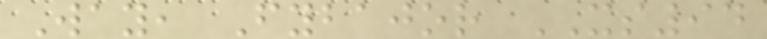Way, Fybajor XS94
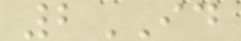2ID
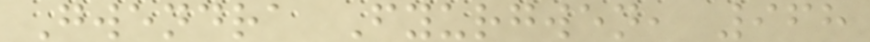Gwendra Fyurgwen, 968
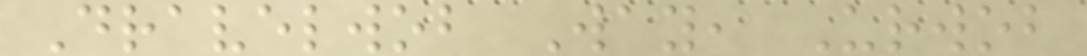Dravelwob Way, Urwob
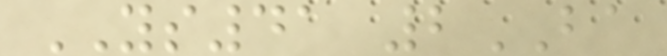YS41 2BA
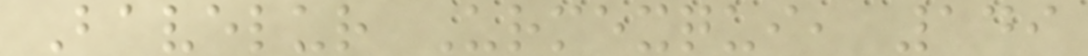Bavelur Urmexqui, 149
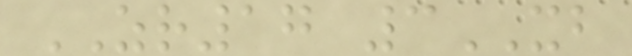ZR17 3XB
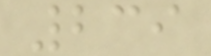239
